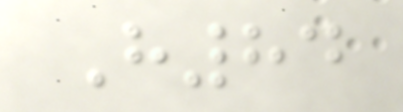H84
